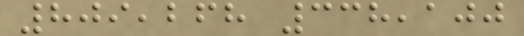809,268 338,100
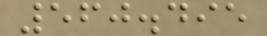560.495
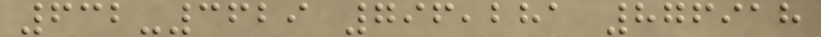632-3629 796,281 876918
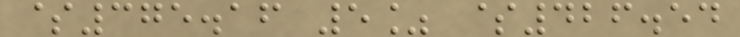$375.16 5% $426.54
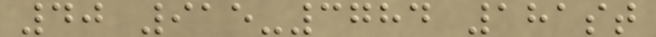40 915-3784 181st
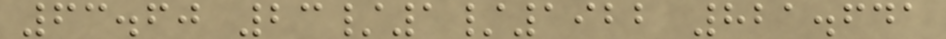63.60 23/1/1922 821.641
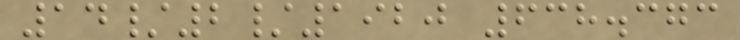14/2/1920 638.373
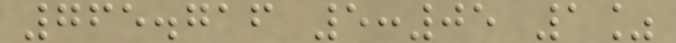765.716 5:05 1%
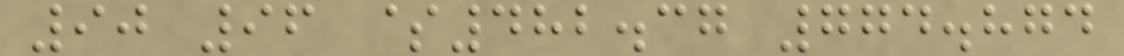90 96 $482.37 774.874
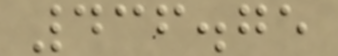436.75
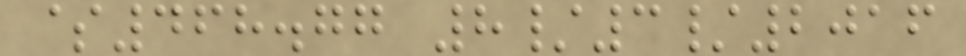$468.77 8/3/2016
